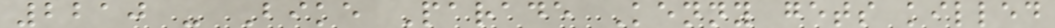2210 - Bike Parade Kenny gets killed
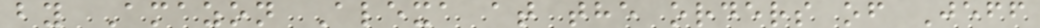by Amazon Alexa at the orders of Jeff
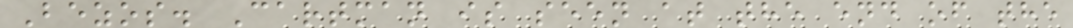Bezos. Cartman is seen at the end of the
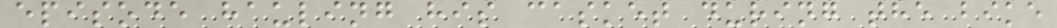episode hauling his casket during the bike
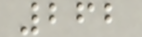262
